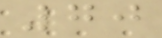70
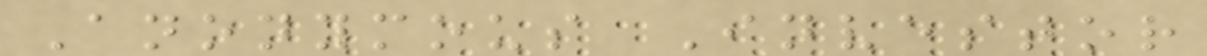Anonymous Investor
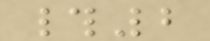#2
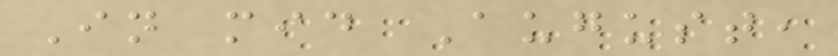In mid August,
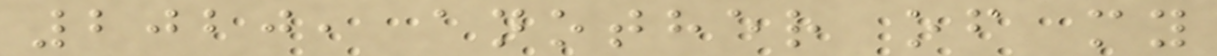2020, another of my
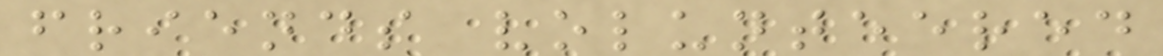friends volunteered
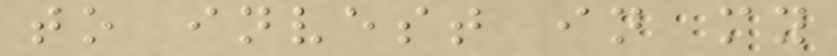to invest in my
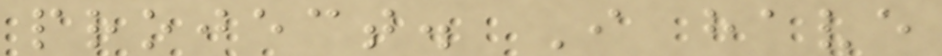project. I have
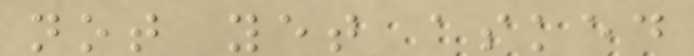not yet asked
